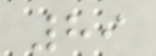89
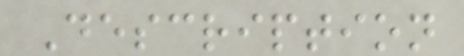Description
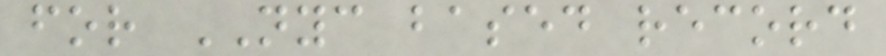for NYC based record
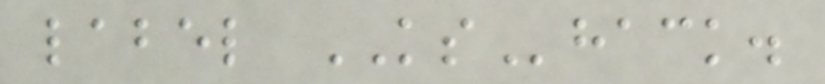label KShack.
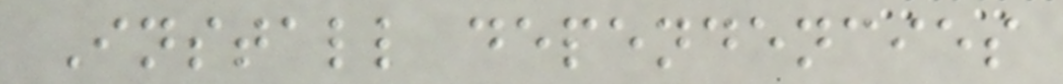Install dependencies
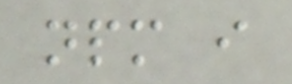npm i
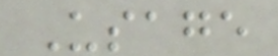Usage
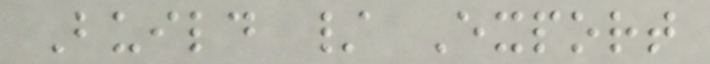Build / Export
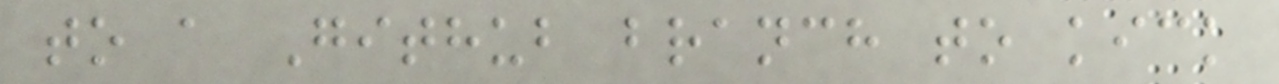to a Github branch to kick
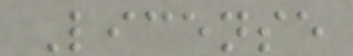License
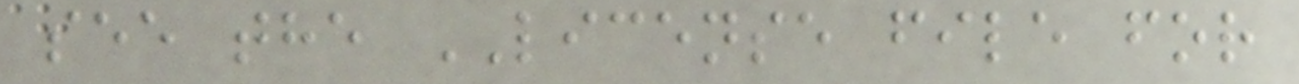see the LICENSE file for
